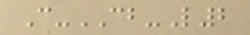C-CB-L2
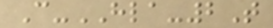C-HLA-2T
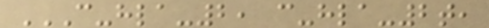C-HLA-2, C-HLA-2T,
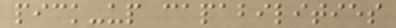pick-up capabilities
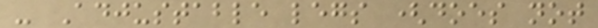- Adjustable legs (does not
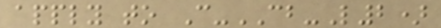apply to C-CB-L2)
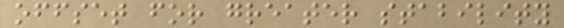offset for greater stability
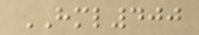HML400
